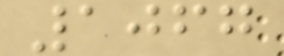1067
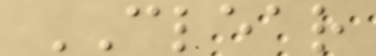CLEAR
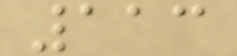113
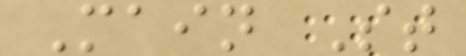Main St
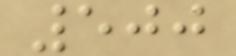500
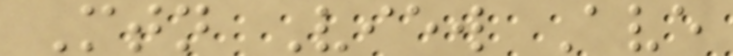Mtn View Ave
